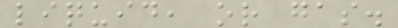liquid, or gas.
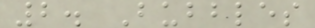2. Bubbles
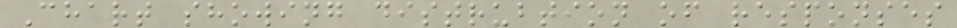Chart showing distrubtion of responses
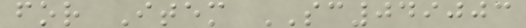for Item SC049003
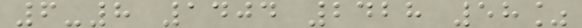6-8 1404 2428 58%
